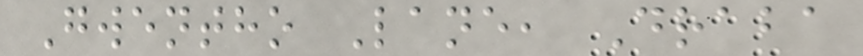Gwentho Lane, Draba
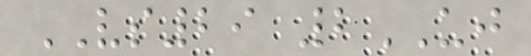VS29 2UJ
